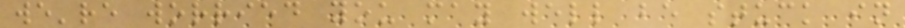we're worried you may well be stuck in
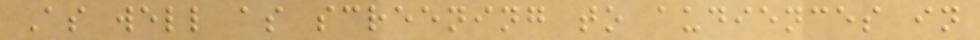As well as screening to audiences in
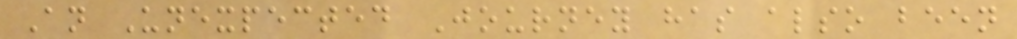An Unexpected Journey has also been
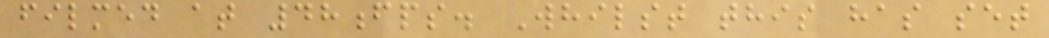filmed at 48fps. Whilst this has set
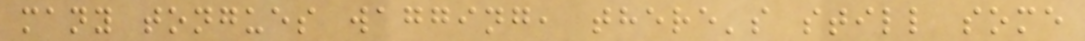many tongues wagging, there's still some
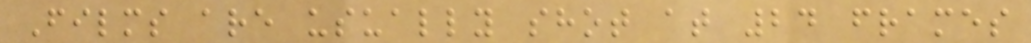Films are usually shot at 24 frames
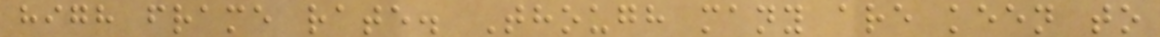high frame rate. Though many are keen to
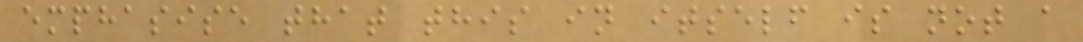emphasise that this in itself is not a
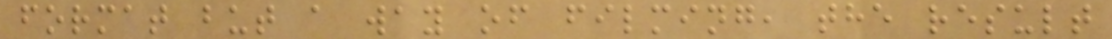format but a way of filming, the result
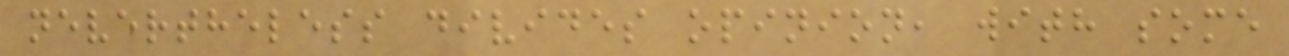nevertheless divides opinion, with some
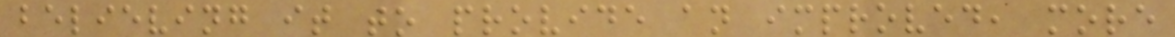believing it to provide an improved, more
